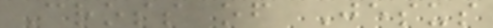Cross of Jesus
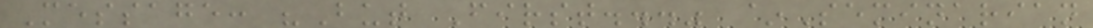Message: "But First..." ~Seminarian
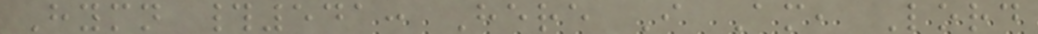Hymn #541: Here I Am, Lord
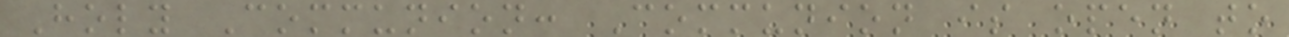Holy Communion: Communion is open to
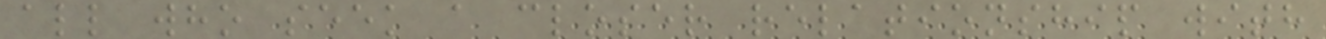all who seek a closer relationship with
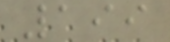199
